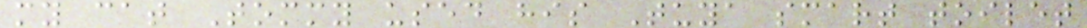my cat Tommy used his Tuya smart toilet
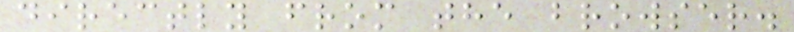directly from the browser.
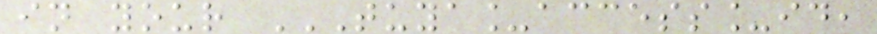in your TUYA_ACCESS_ID,
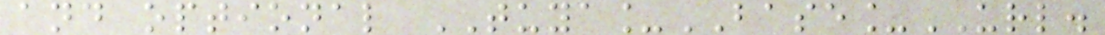and optional TUYA_BASE_URL.
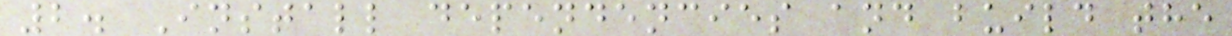2. Install dependencies and build the
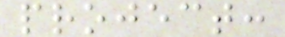project:
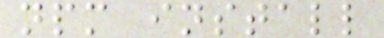npm install
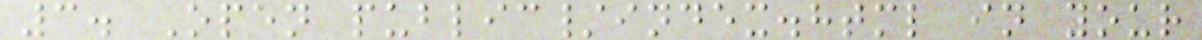3. Open public/index.html in your
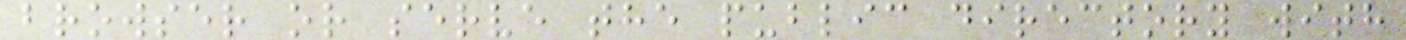browser or serve the public directory with
